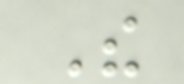The
